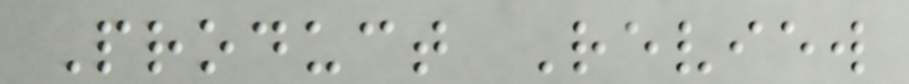Product Review
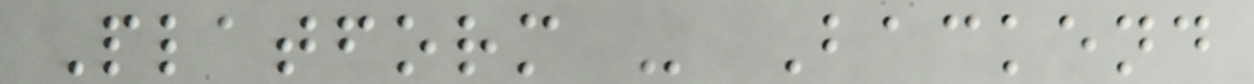Platform - Backend
